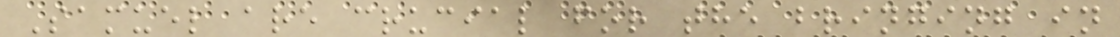Samuel are crucial for the bringing in
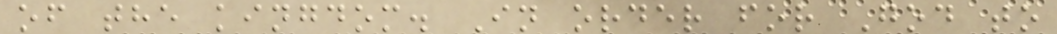of the kingdom. In order for God to
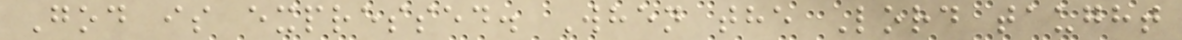God is expressed. When the Lord taught
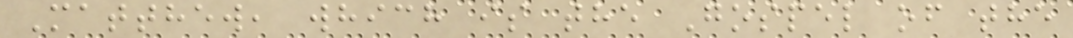Matthew, which is the Gospel of the
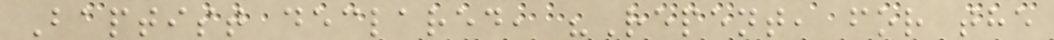Baptist declared, "Repent, for the
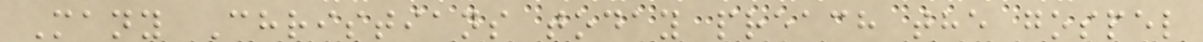Many Christians today preach the gospel
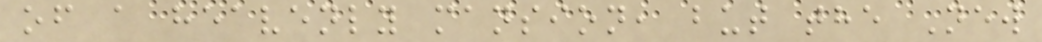of a heavenly mansion, but the New
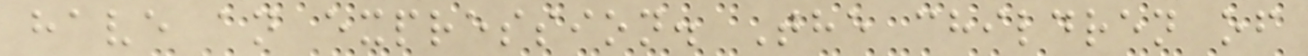have an expression. The children of
